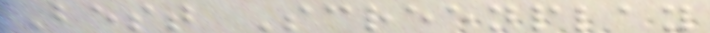Best Screenplay
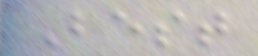Best
